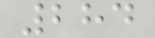284
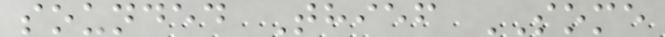sounded Thief SOME
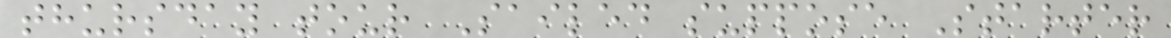thursday tour Sailed suppose Starter
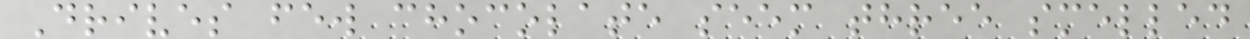Drives few chocolate seem three smelled
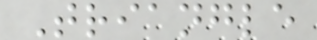Triangle
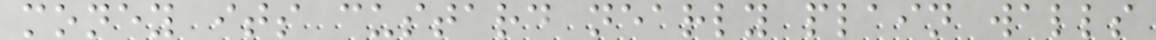money its custard nearly plain walls
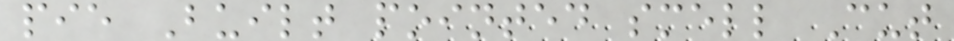pie Built pointed smell Cut
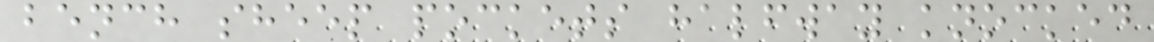bench sheep pockets halfway knocked
